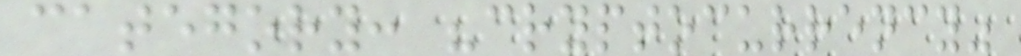category: "cryptocurrency"
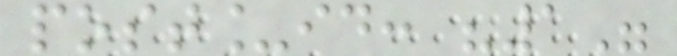post_id: "1"
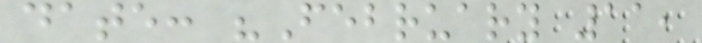date: "February 11,
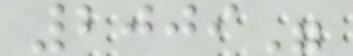2009"
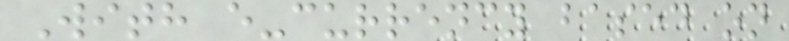With e-currency based on
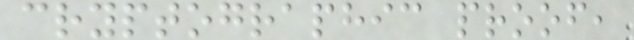cryptographic proof,
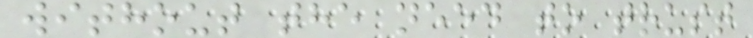without the need to trust
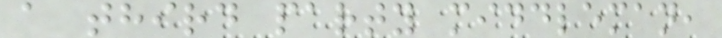a third party middleman,
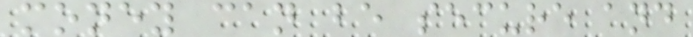money can be secure and
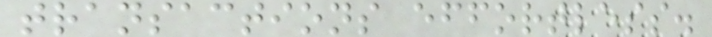transactions effortless.
